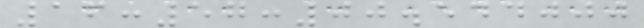16:57:00.544000
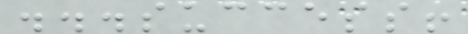...success!
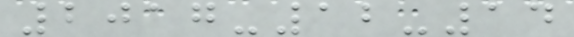2017-12-14
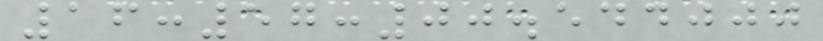16:57:00.544000
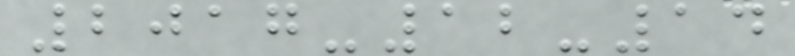2017-12-14
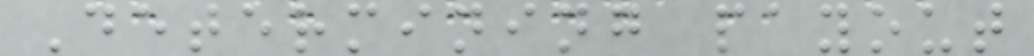Determining payout
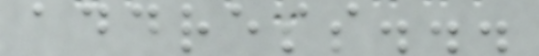address...
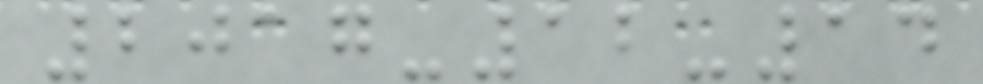2017-12-14
